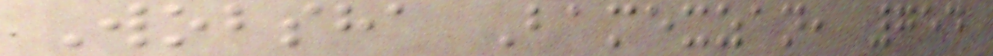Wobsha Bamexzan, 754
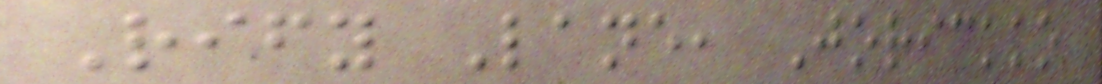Rify Lane, Jorickko
